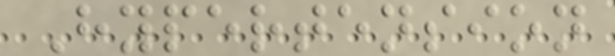Hypertension
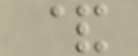&
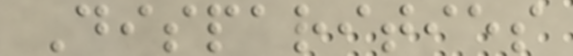Disparities
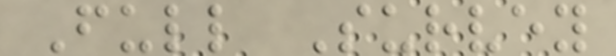Full Survey
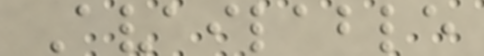Available
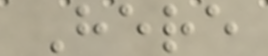Here
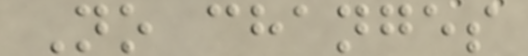No changes
